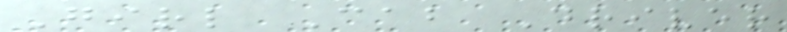Girl Cab Driver
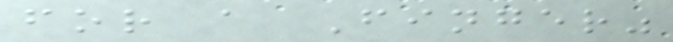for a Finger"
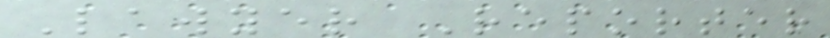Lawyer Reporter
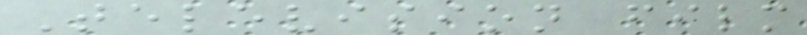Television film
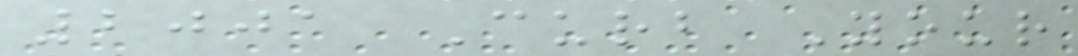2001 Curb Your
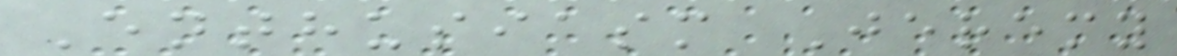Enthusiasm Jeremy
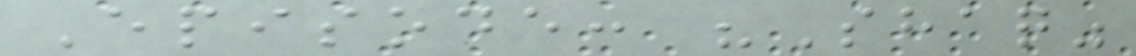Episode: "Shaq"
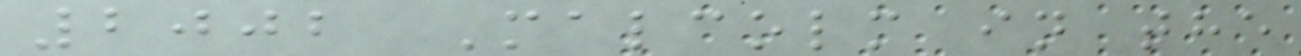2002 Malcolm in the
